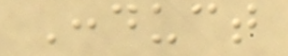Conduct
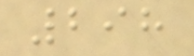298
